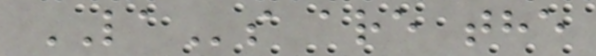LAs are the
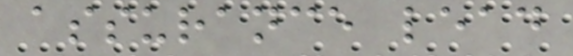assurance lead
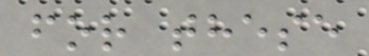for these
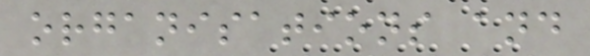organisations and
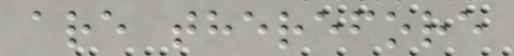are therefore
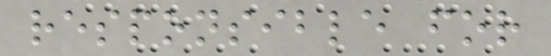responsible for
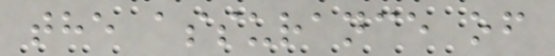the assurance of
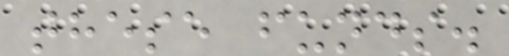these funds.
